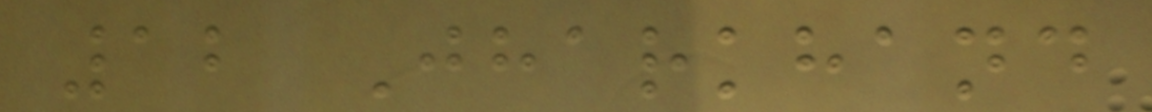12 Jharkhand
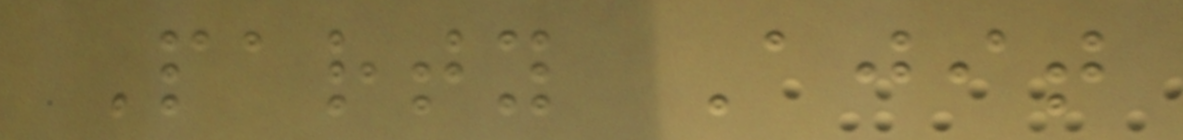Party Ajit
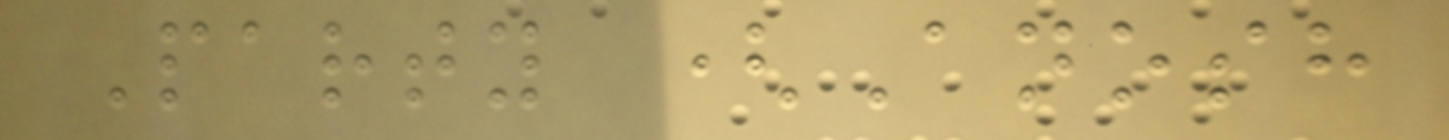Party (Anosh
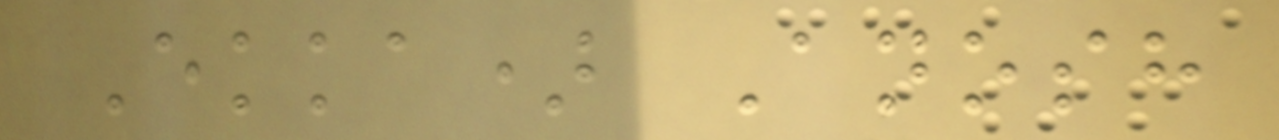Ekka) Anosh
